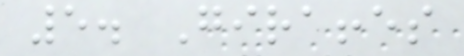5. Giraffes
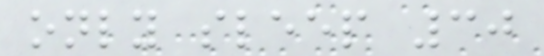only sleep 30
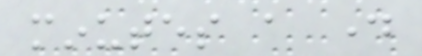minutes a day
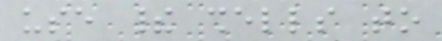use their shells to
